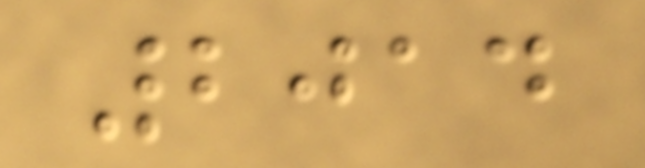2014
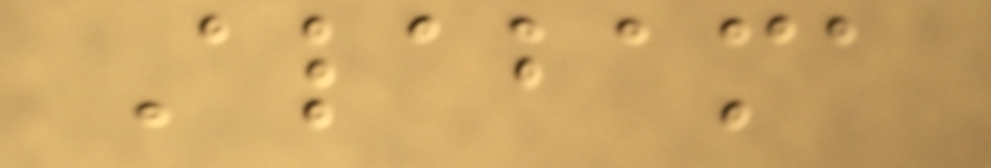Alabama
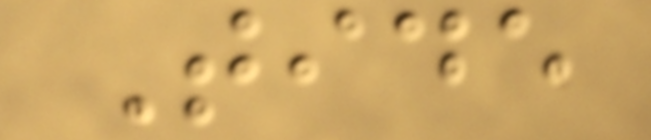Tide
